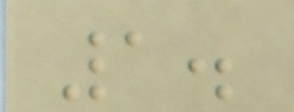1.
